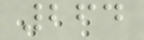264
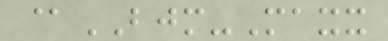@BJM-Maxx
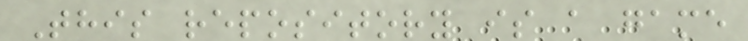This repository is a game
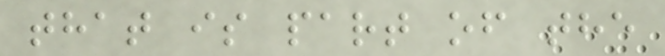that is part of the
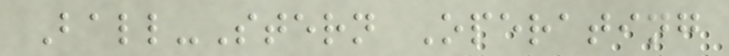Ball-Stern Operating
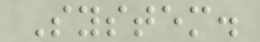System.
